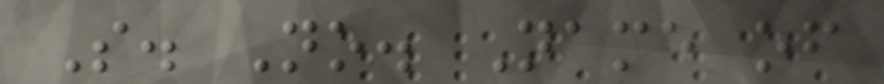S. No. Name of
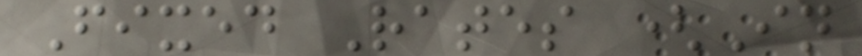Fixed Rates (In
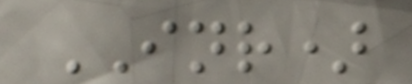INR)
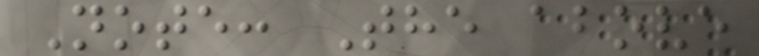Note: The above
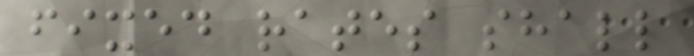fixed rates shall
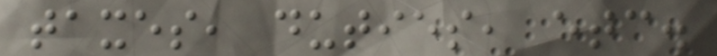taxes, duties, etc.
